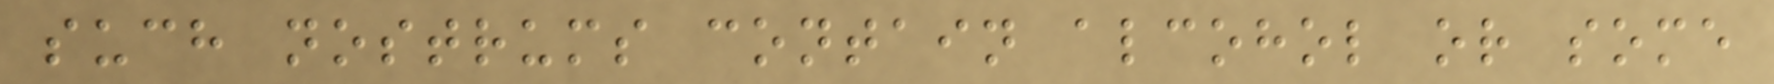such nostrums contain alcohol or some
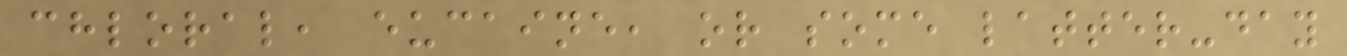chloral, eucaine, or some latter-day
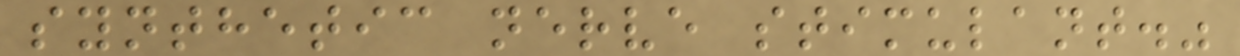synthetic nerve stimulant."
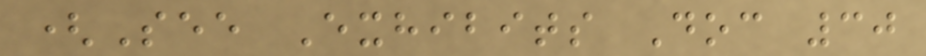(See Exhibits Doc 30
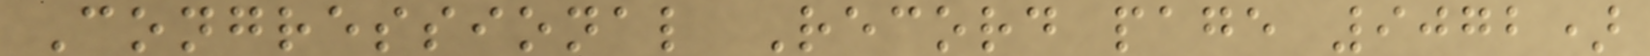Congressional Record page 9072)
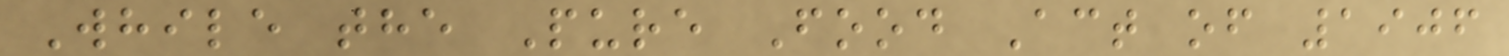While the Pure Food Act of 1906
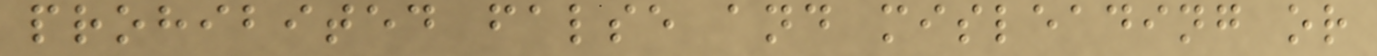prohibited false and misleading or
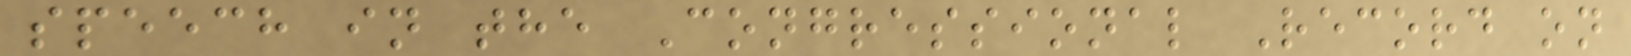speech in the Congressional Record on
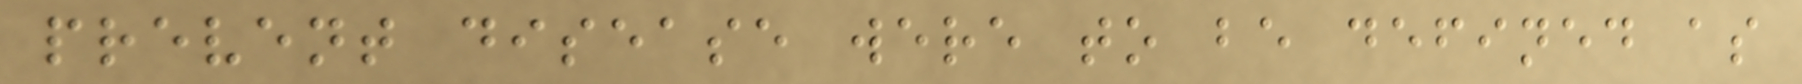prevent disease were to be defined as
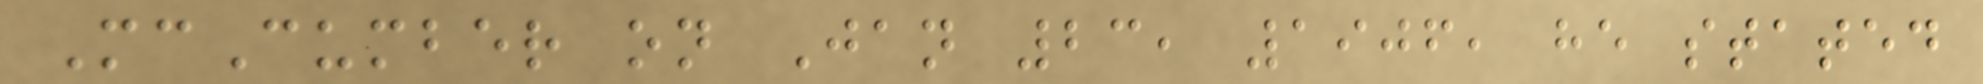McCumber on Jan 23, 1906, he stated
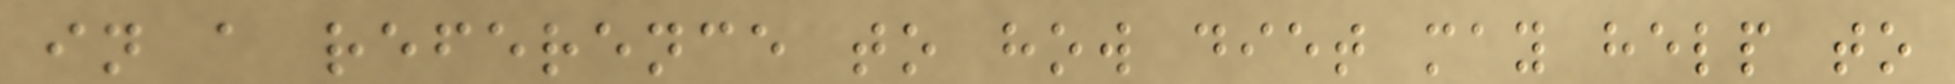in a reference to how diet may help to
